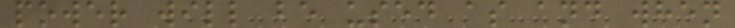power will be used as and when
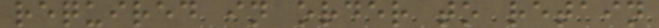required in order to retain
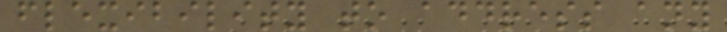flexibility to address any
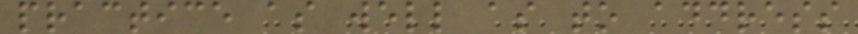practice as well as to address
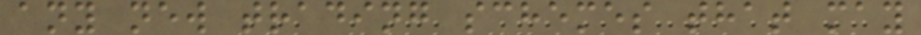any new trading schemes that may
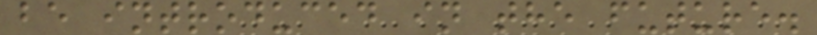be introduced in the future.
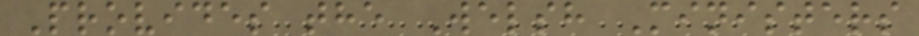Provides the Welsh Ministers
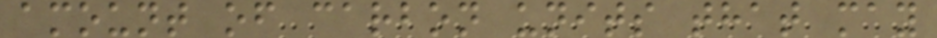amount of carbon units that may
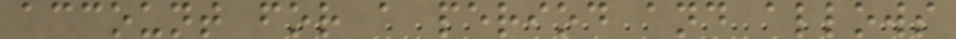account for a period and allows
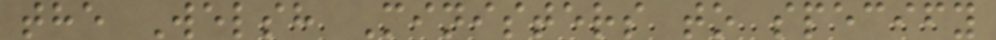the Welsh Ministers to specify
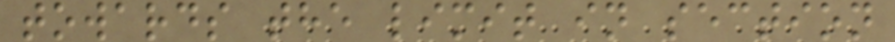towards the limit in section
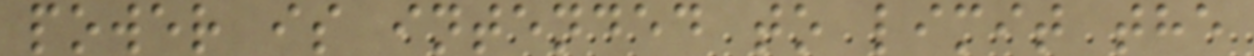power is intended to limit the
